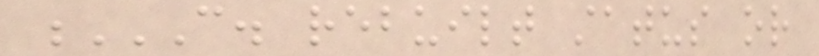C. REBUILT STATUS OR
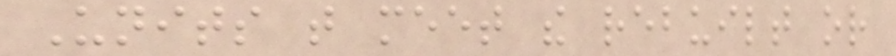Units that meet the rebuilt or
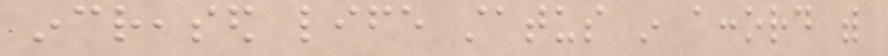increased life status in accord with
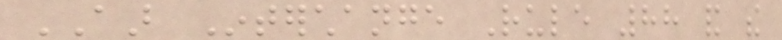AAR Interchange Rule 88 and the
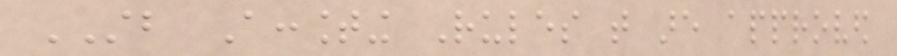STB Accounting Rules that are approved
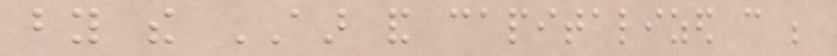by the AAR and capitalized can be
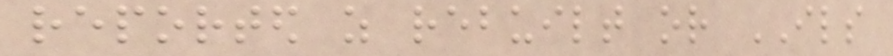reported as rebuilt or ILS
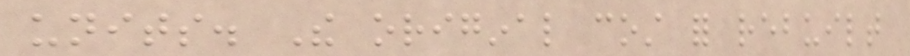units. The original cost for rebuilt
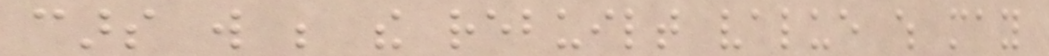cars will be the rebuilt value which may
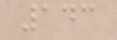143
